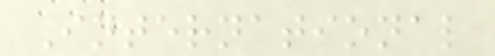International
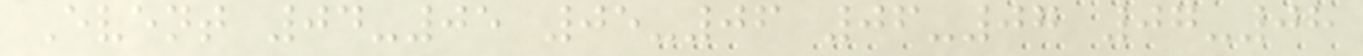Event 04-05 05-06 06-07 07-08
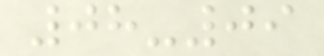08-09
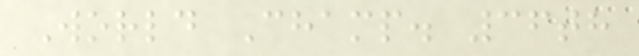World Champ. 36th
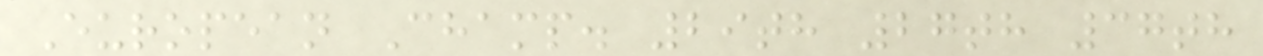European Champ. 29th 27th 37th
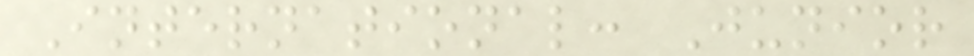International: Junior
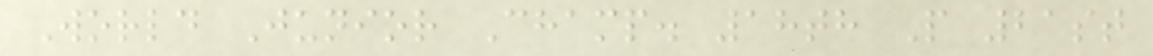World Junior Champ. 18th P 21st
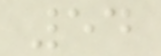54
